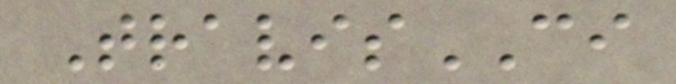TravisCI
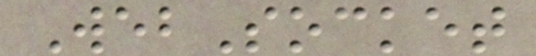WebSocket
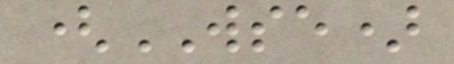(WSE)
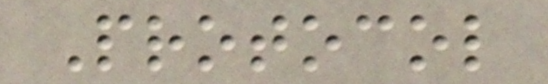Protocol
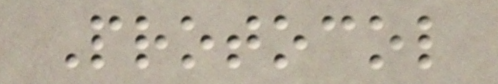Protocol
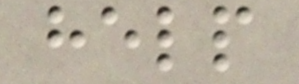help
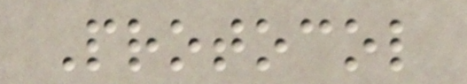Protocol
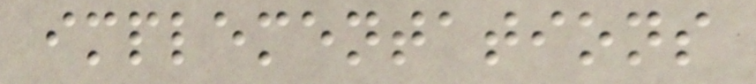implementations
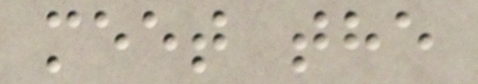meet the
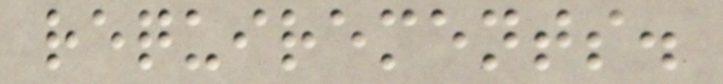requirements.
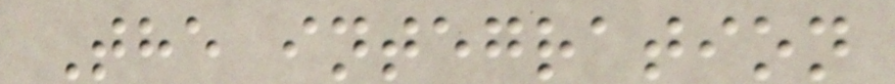The integration
